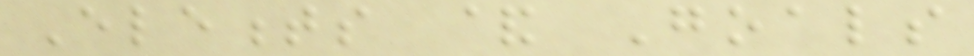Elements & Goals
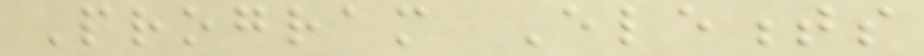Program Elements
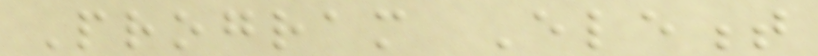Program Element
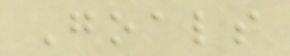Goals
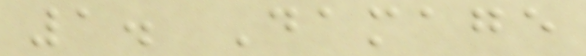1. Damage
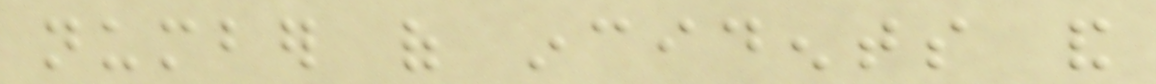number of incidents and
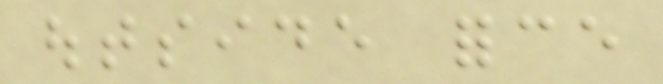outside force
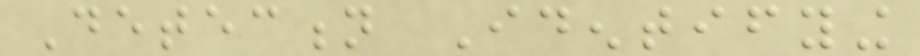Detection Identifying
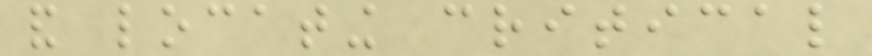and locating critical
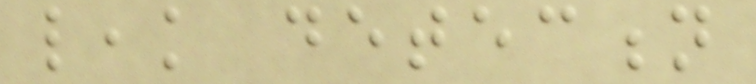leak detection
